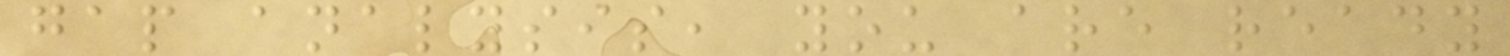gap analysis, you are ready
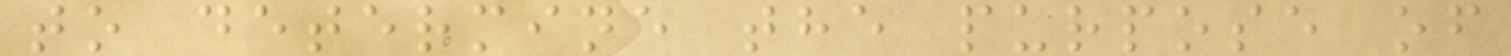to determine the purpose of
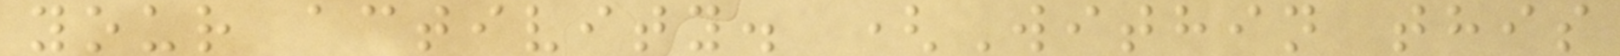your activity. (Within this
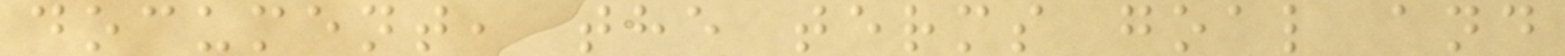document, the terms goal and
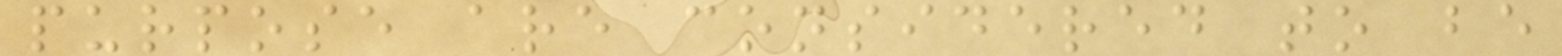purpose are considered to be
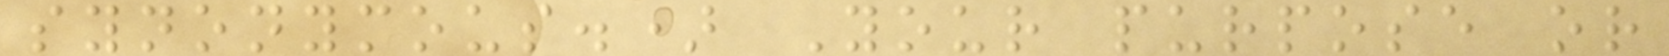synonymous.) Your purpose or
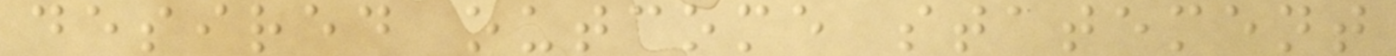desired outcome statement
